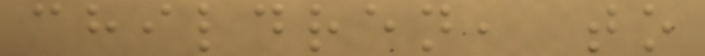children, to
